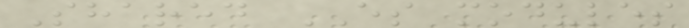Shared ES modules
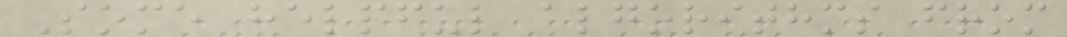Some helpful algorithms from
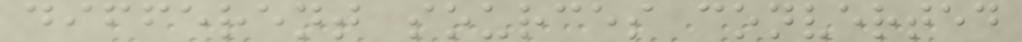different sources converted
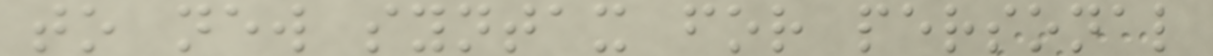to new syntax for personal
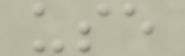use
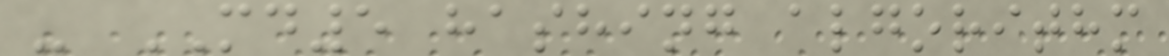- MD5 hashing algorithm
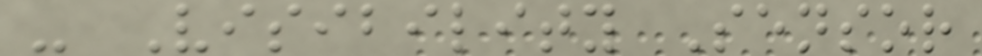- Visibility Sensor
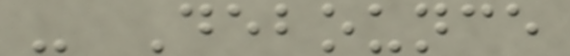- Debounce
